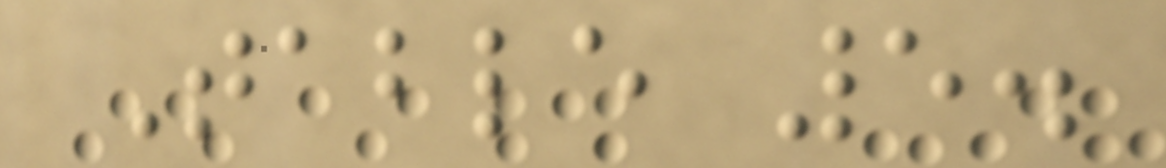Table 5.
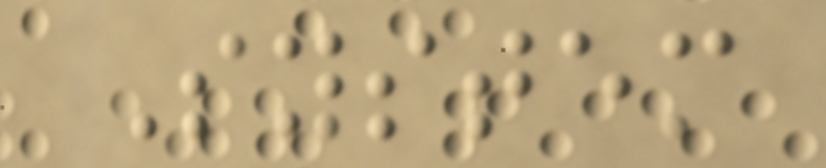System
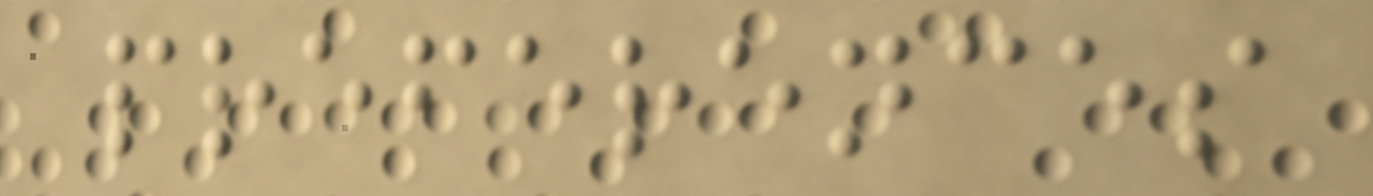preferences
